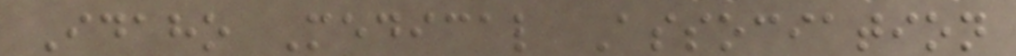Idaho Medical Association
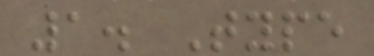1. Type
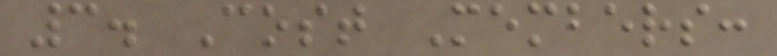3. Cost Members:
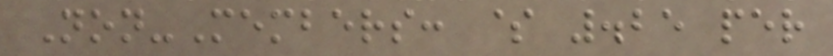Non-Members: $ .25 per
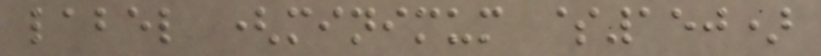label (minimum $150)
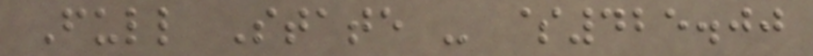Full State - $425.00
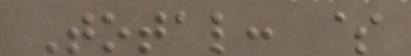Total: $
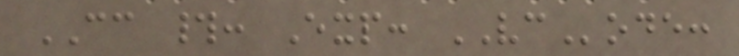CC #: Exp: VCode:
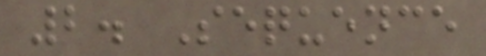2. Sequence
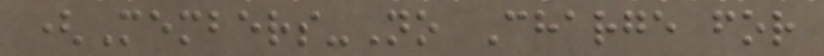(Members-No Charge for
